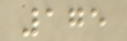175
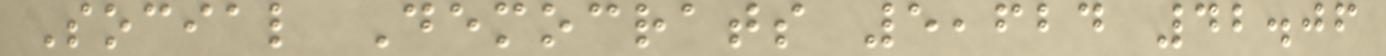Social Democrats 5,624 42.06
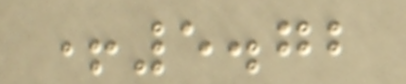+5.72
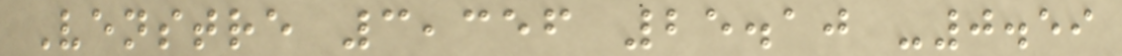Venstre 3,356 25.10 -0.59
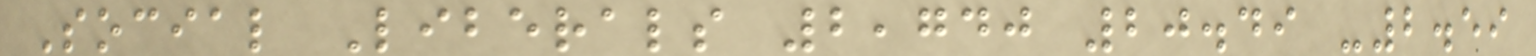Social Liberals 2,740 20.49 -2.59
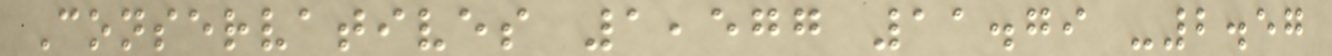Conservatives 1,577 11.79 -2.57
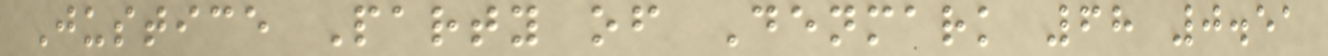Justice Party of Denmark 68 0.51
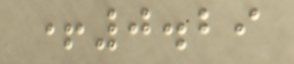+0.29
